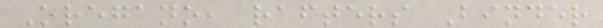Oregano, rafters Binder
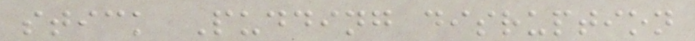stick Pudding disruption
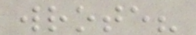wrote?
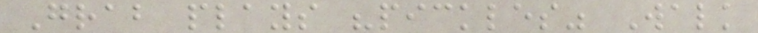Grab plays "pickles" Walk
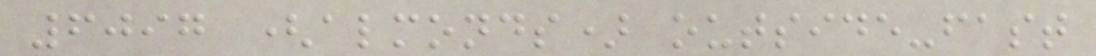6097 (almonds) outside-fast
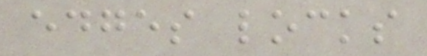edges locks
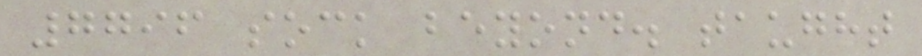7796 sock beyond. taught
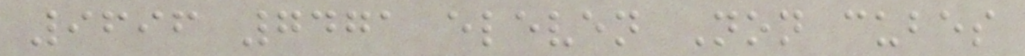9696 7471 eleven Non cubes
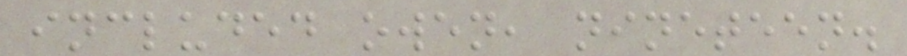included owen, nineteen.
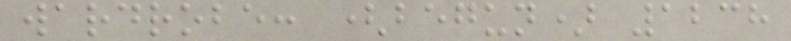wardrobe: (begun) 1238
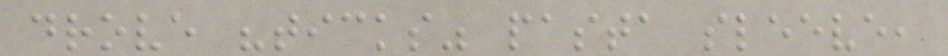drove "ticks" pasta sleeve,
